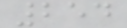254
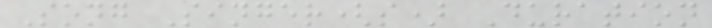Song Singer(s) Duration
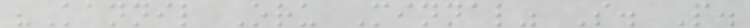"Kannil Oru Minnal" S. P.
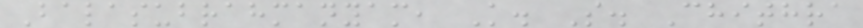Balasubrahmanyam, K. S. Chithra
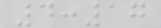4:17
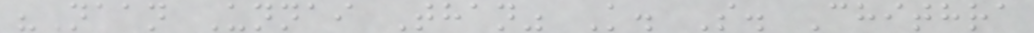"Naan Unnai Than" K. S. Chithra
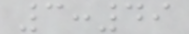3:49
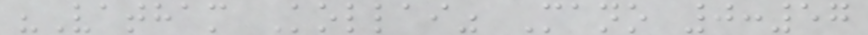"Vatham Kollai" Mano 0:57
